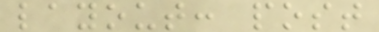layout: post
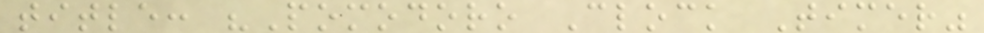title: "Pomodoro Clock Timer"
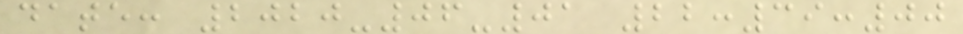date: 2020-06-01 22:39:00
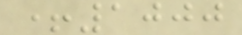+1000
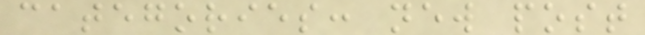categories: new post
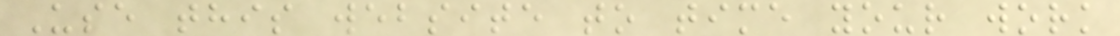Use this website to time your work
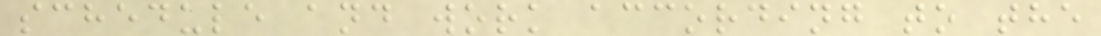schedule and work according to the
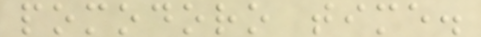pomodoro time.
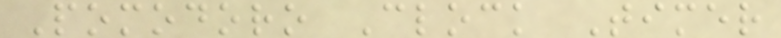Pomodoro Clock Timer
